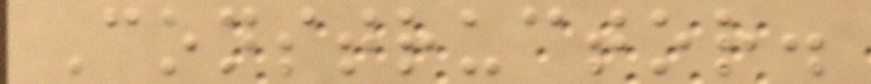Constructor.
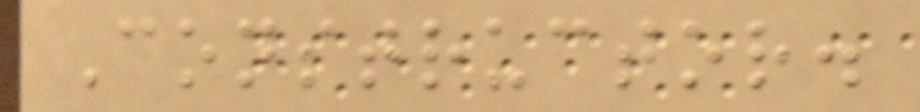Constructor.
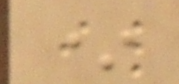*
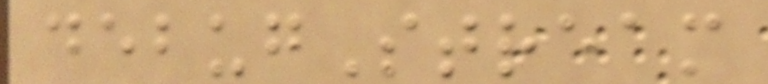debugStream
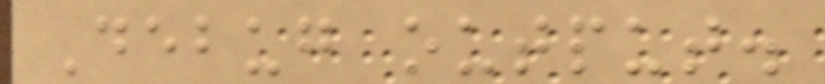Debug output.
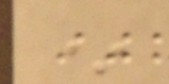*
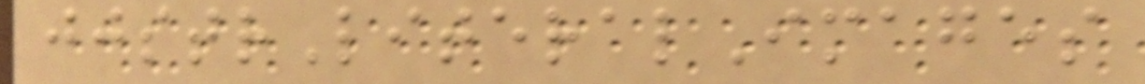jjstrLiteralImages
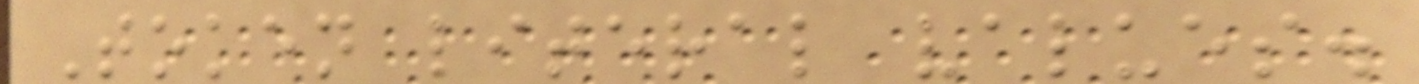Token literal values.
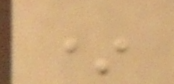*
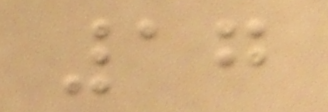17
